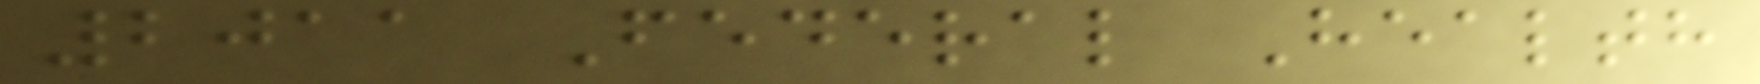2011 Federal Health
